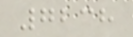7238
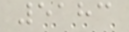5183
